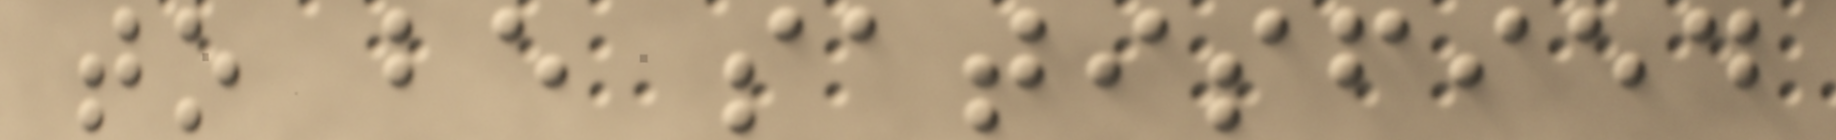to be satisfied
